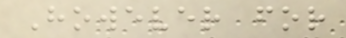However for
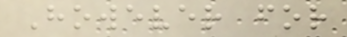However for
